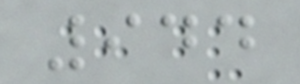944
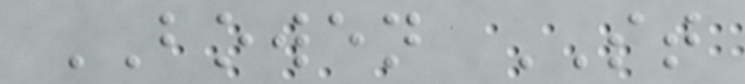BOWEN ST
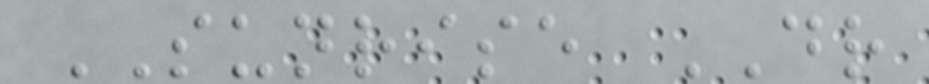SUNRISE DR
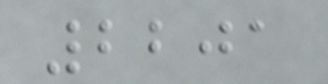2201
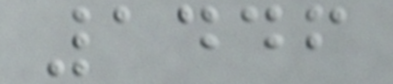1446
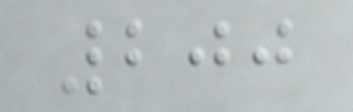200
